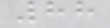88
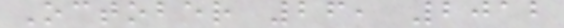October 26, 2012
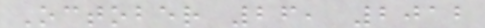October 26, 2012
